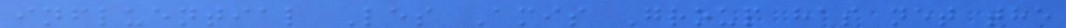influential Les Amis Group has net the
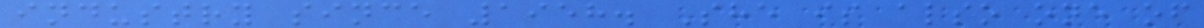industry since 1958. She is also one of
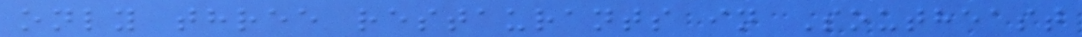only three restaurants in Southeast
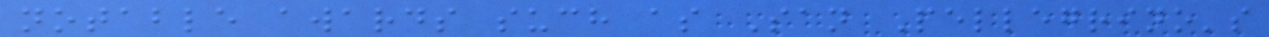notable awards such as San Pellegrino's
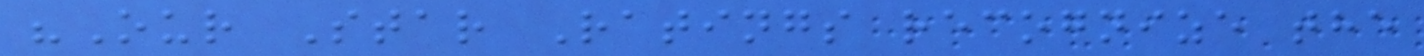"Our Star Ratings recognize the
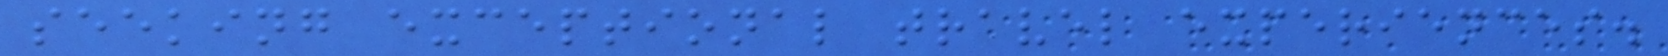seeking exceptional travel experiences.
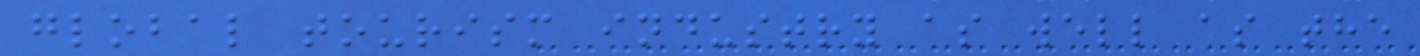global tourism industry as well as the
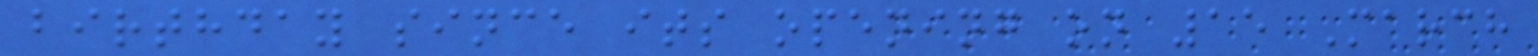birthday since its opening on 15 March
